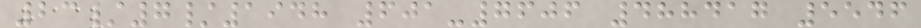23/7/1948 601-7606 488417 5546
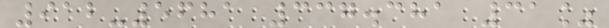912-5681 337.381 31%
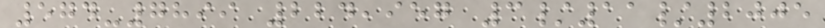574-7899 224,957 3/11/2005
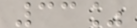33%
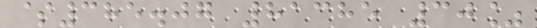$385.07 81385 30%
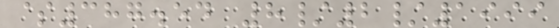$387.54 8/2/1999
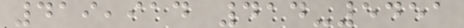419,914 414-5451
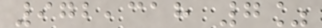972,318 7%
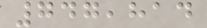747,814
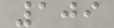109
